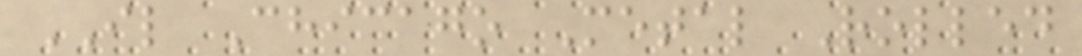IL Chicago Metal Rolled
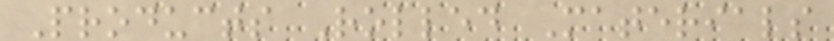Products Rolled Materials
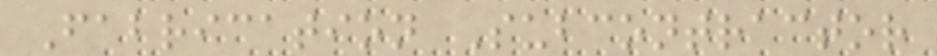Fabrication Subcontractor
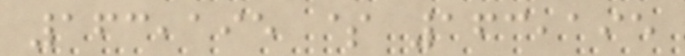163,195 $ 163,195
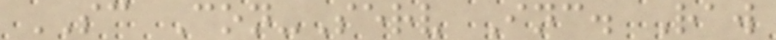SC Con-Serv Inc. Raw
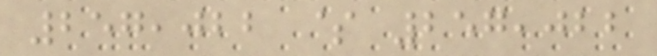257,022 $ 257,022
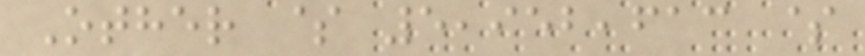Other $ 5,952,613 $
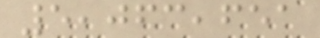5,063,651
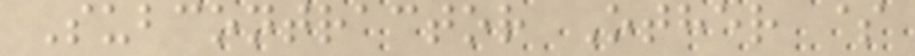Subcontractor Other $
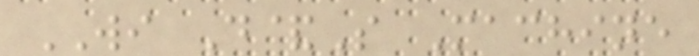WI D&S Machine
